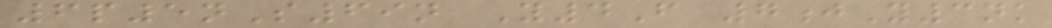6p5nS69n Y4F 7jY3nk
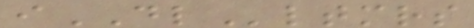iDLltmrs
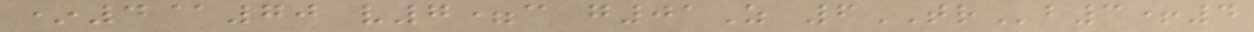*4@70 v7=c g01Z 6TRb3+4
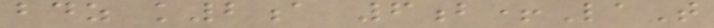bdz k2a 6b+LaT
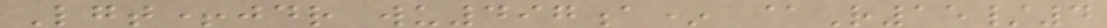Lgt+jdr wu497a* @R15/4
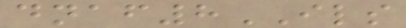dnaf8ILS
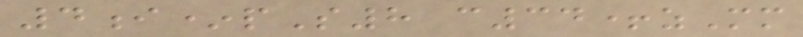4i*pS8 c34+zMm
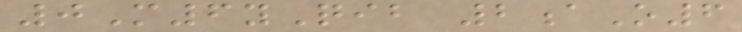0M6yQib 2aO6
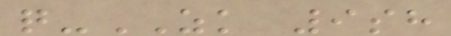q-ZK 9sh
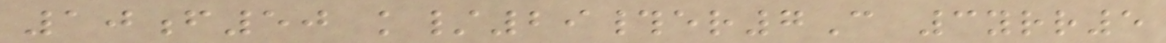10f50 k/29#er7C 3yrr5
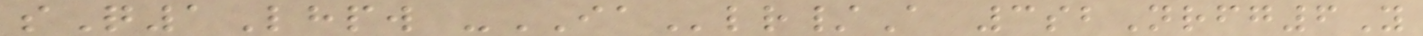sQ1Lhpw -IAlr/A 3sbNrfg6Y
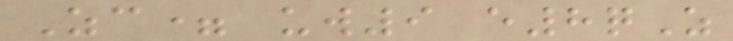Zc= uw9 e8qZ
